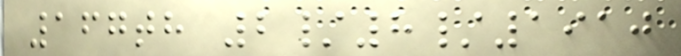167th 2/8/1910
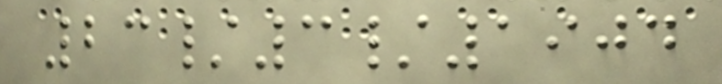23/3/1904
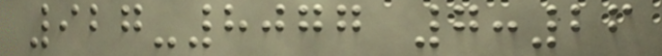927-8077 7:26
